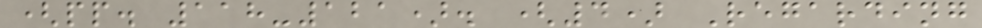(pp. 118-121). (4) Regarding
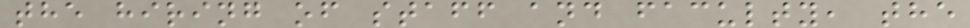the hiring of staff and faculty, the
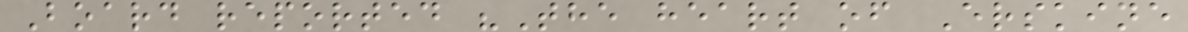Board reported "The heart of Erskine
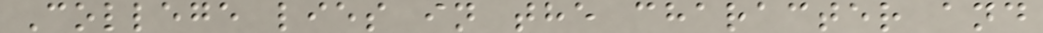College lies in the character and
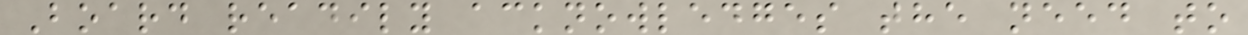Board readily acknowledges the need to
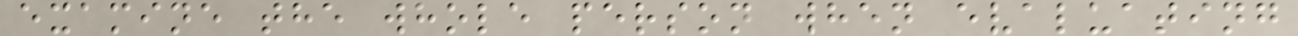examine the whole person when evaluating
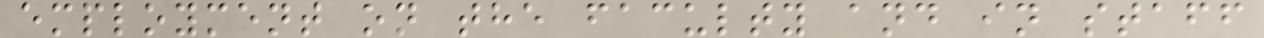employment on the faculty and in staff
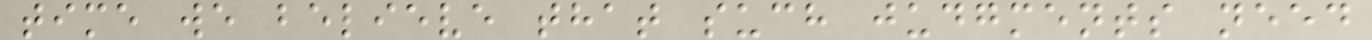time we believe that such judgments need
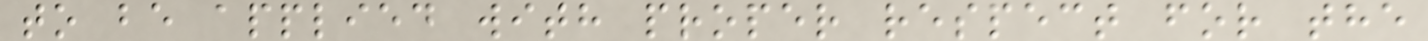to be applied with proper respect for the
